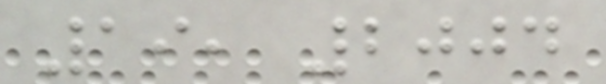19, 2004
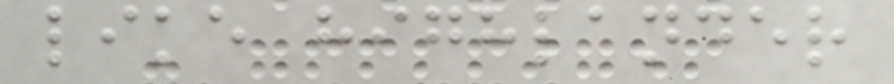like highlander
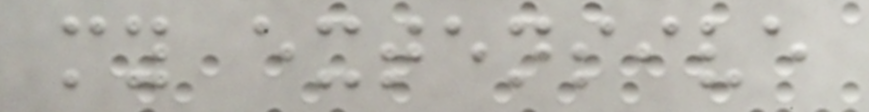my extensive
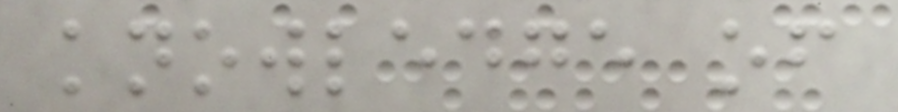knowledge of
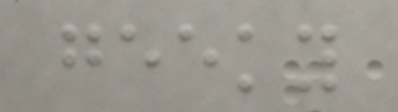geeky
